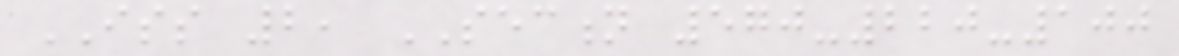ISS 2, SECTION 570-220-100
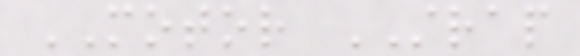MOTOR STRAP
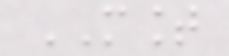MOUNT
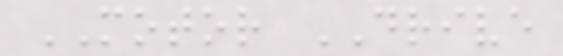MOTOR DRIVE
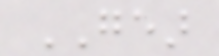GEAR
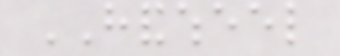HANDWHEEL
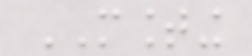MOUNTING
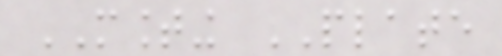MOUNTING PLATE
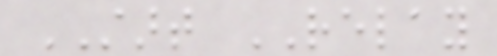START RELAY
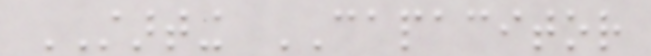STARTING CAPACITOR
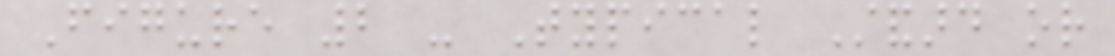Figure 2 - Typical Standard or
